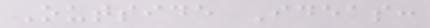Outside Ideas:
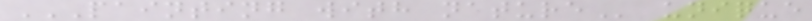PAINTING WITH NATURE unique
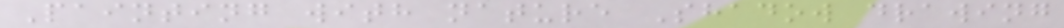Painting with nature Shadow drawing
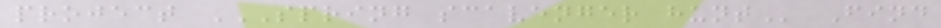project SPRING SCAVENGER HUNT Find
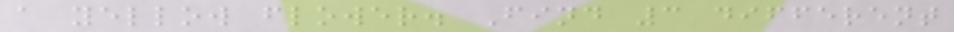a yellow flower. Find 3 different
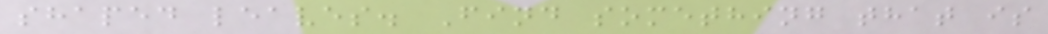shaped leaves. Find something that is
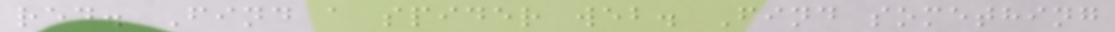red. Find a spider web. Find something
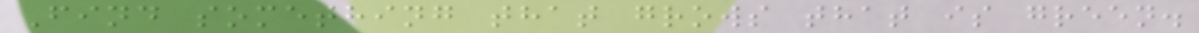Find something that grows that is green.
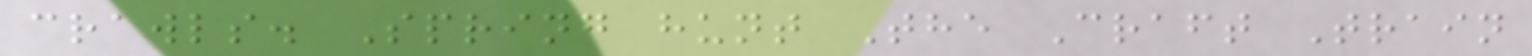crawls. Spring hunt The Craft Train
